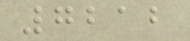7212
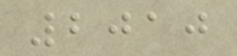2010
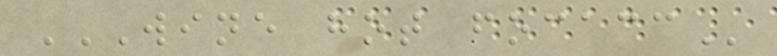WINE HOT FOCACC
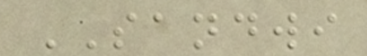SANDWI
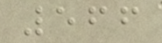566
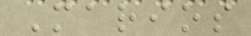Marios
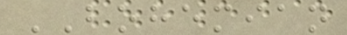BOHEMIAN
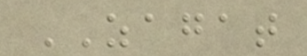ZAGAT
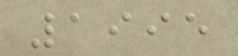1995
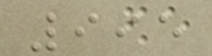995
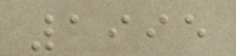1995
